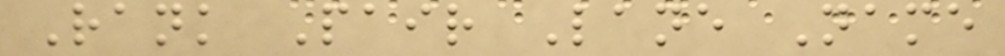Rank Pair Lane Name
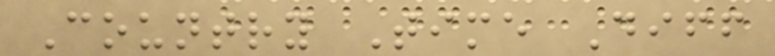Country Time Diff
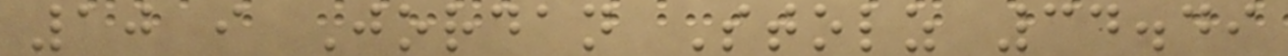10 i Jordan Stolz 34.49
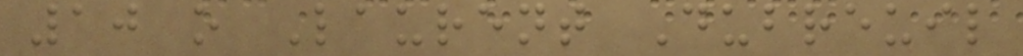10 o Laurent Dubreuil
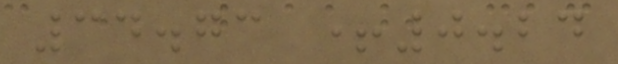34.73 +0.24
